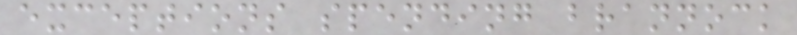exceptions spending brannock
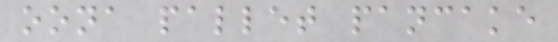oona pallet pancake
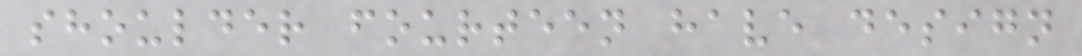shoulder fourteen have design
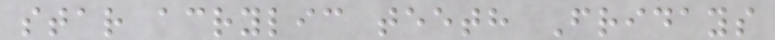star acrylic teeth Fridays
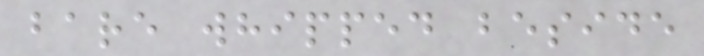bare whipped beside
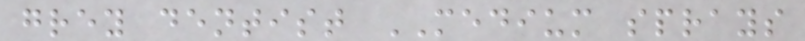grey dentist MEDIUM sprays
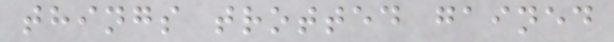things trotted gained
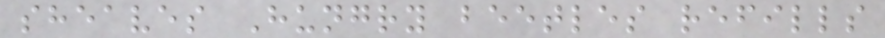sheaves Hungry beetles refills
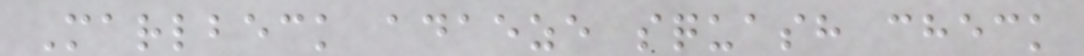Marlbeck adaeze squash check
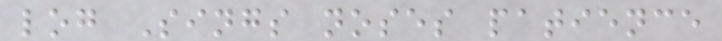log Sings noses patience
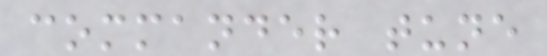commander tune
